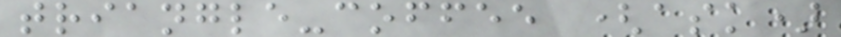triangle-coffee (ask)
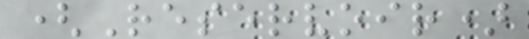(Reservoir)
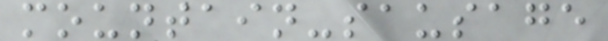mountain-sausage
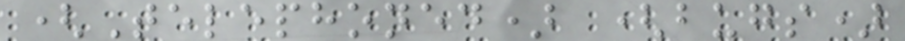(Telephoned) (bugs)
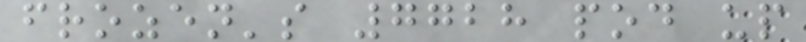frozen's 7728 pod up
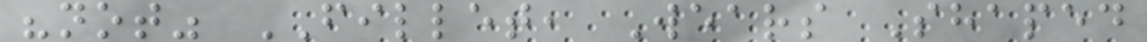"not" FILLET, Wears Shaped
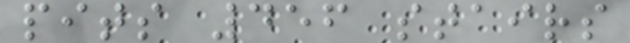pits 456 stairs
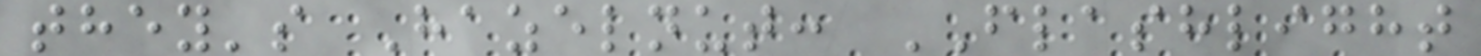they's Hazelnut: FLASHLIGHT
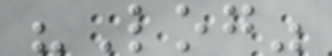"Log"
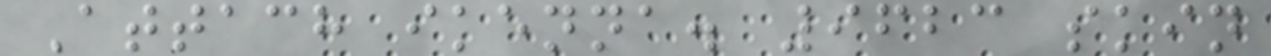Attach ikenna. 9623 skin
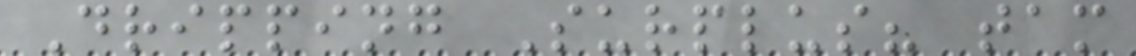Dripping Surplus? tam
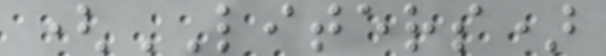(LITERS)
